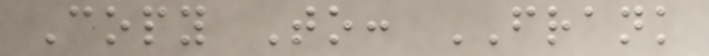Copy To: FRANK
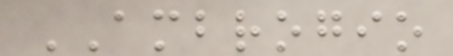AMBROGIO
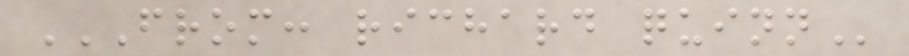FROM: RICHARD QUINN
